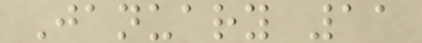January 11
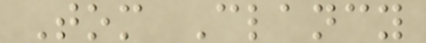Tom Clancy
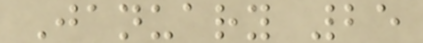January 25
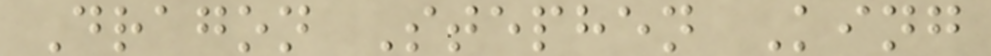Dragon Stephen King
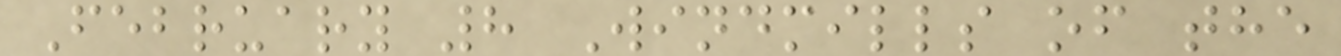February 8 Windmills of the
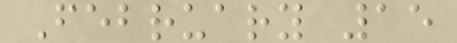February 15
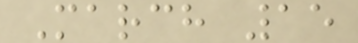March 15
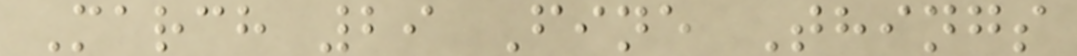March 29 Fine Things
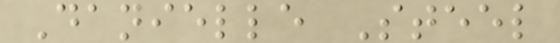Danielle Steel
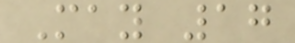May 17
